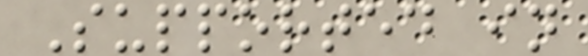Supported in
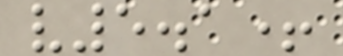v5.1+
